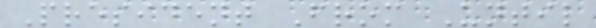President From Until
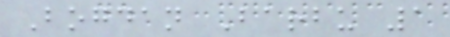Bogdan Barbu 1
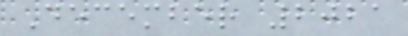December 2021
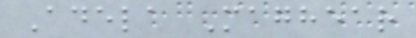Adela Maghear
